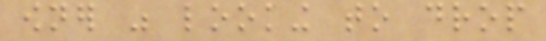owner was looking to drop
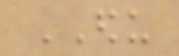EDU
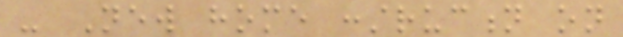- New home construction on
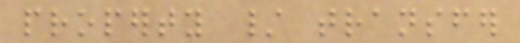property / transfer
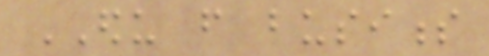EDU from business
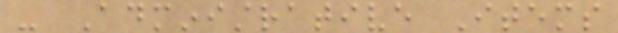- Administrative Items
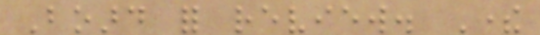Board for review. There
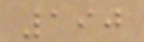190
